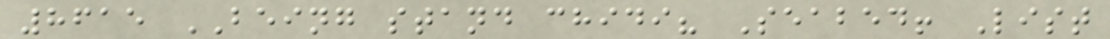8615 BEING stand chidi? Seabed! List
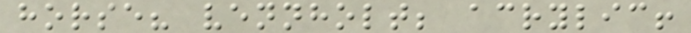horse? vennholt; acrylic!
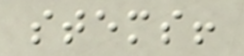stems!
